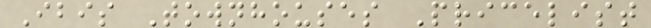Ibis Townhouses Pricelist
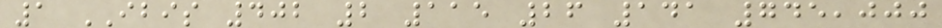1 IBIS 402 2 115 26 141 745,000
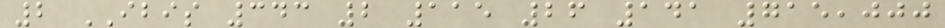2 IBIS 343 2 115 26 141 715,000
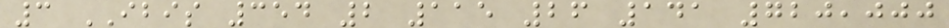3 IBIS 354 2 115 26 141 720,000
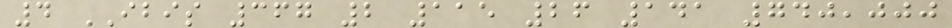4 IBIS 367 2 115 26 141 740,000
